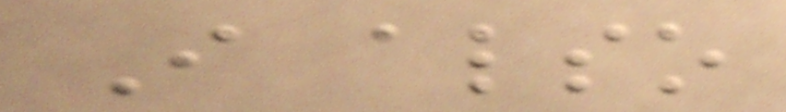I also
